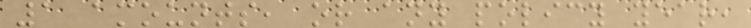1 amounts, or any policy year,
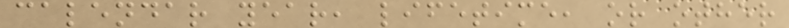calendar year, lifetime, or other
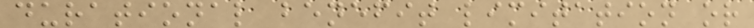durational benefit limitation or
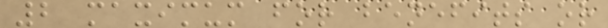2 maximum for benefits or
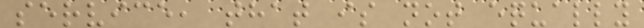service, that is not equally
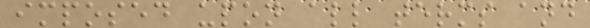imposed upon all terms and
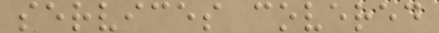services covered
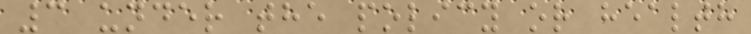3 under the policy or health
